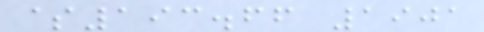$193.66 1901
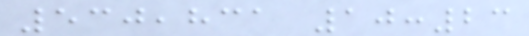530,831 10:23
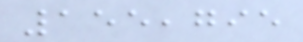155,795
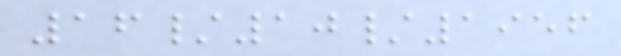16/10/1956
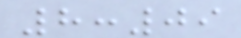8:09
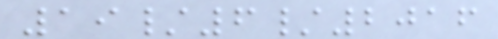19/6/2016
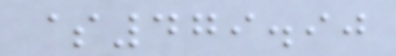$479.90
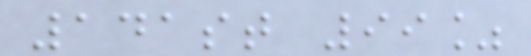141st 99%
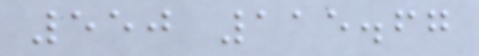550 115.67
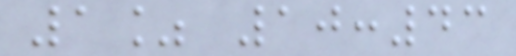1% 10:43
